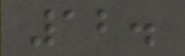12.
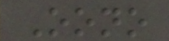Oono
